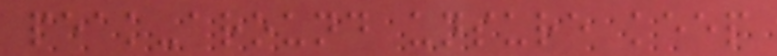peak-around unsure keep
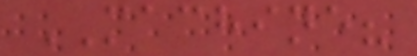MACHINE?
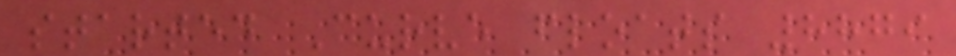started Curve floats 8879
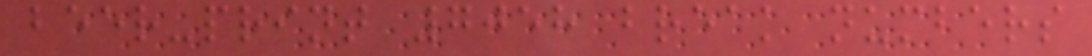beer-print 7058 break numbers
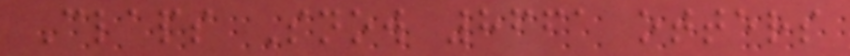Claps Snow 8661 otters
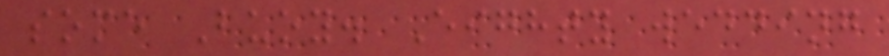some Buoy. Eighty wedding
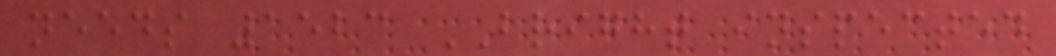needs 1523 BRIGHT inspected
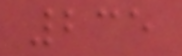235
